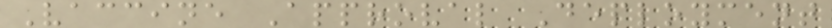Vaccine Approval Deployment
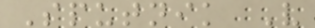Sputnik V
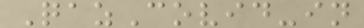QazCovid-in
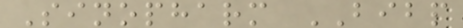Sinopharm BIBP
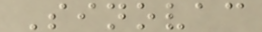Sinovac
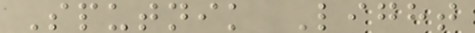Sputnik Light
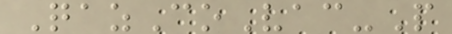QazCoVac-P
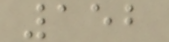152
